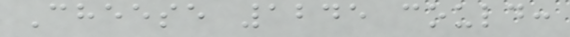Cheese 1245 could:
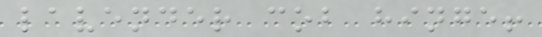lavender cob hinge!
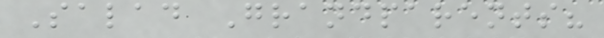Salad Grandparents?
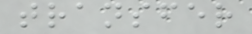transfer
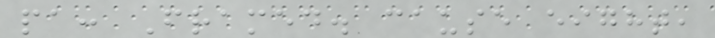pa: Framed. cause eight,
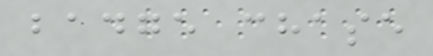badge chase
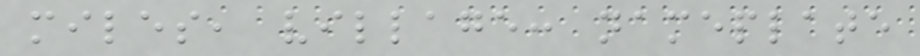miles, village: nameplate
